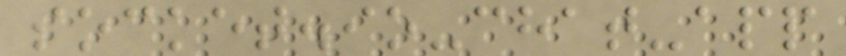socket.io-chat-app
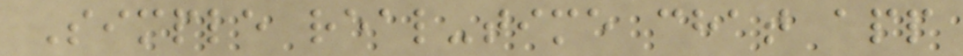Simple real-time chat app
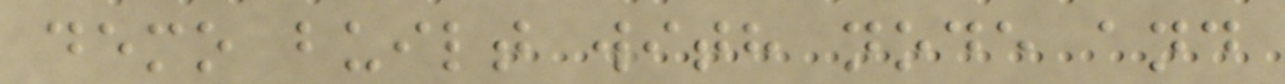demo built with node and
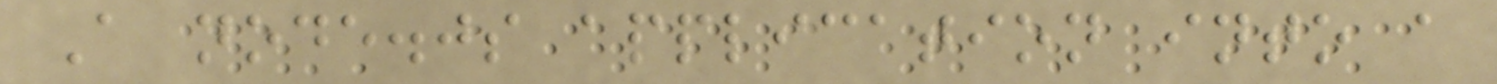A node.js application into a
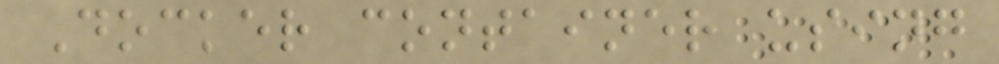Docker container using
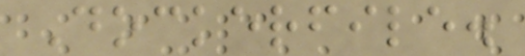Dockerfile.
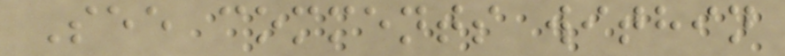See comments within
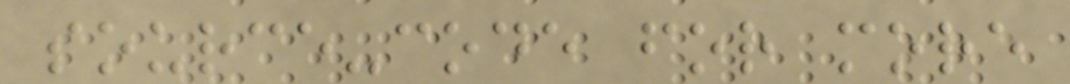source-code for more
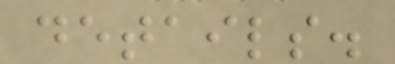details.
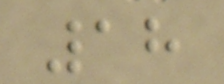18
